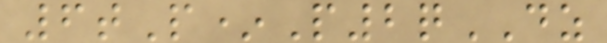6tP*P2qDZ
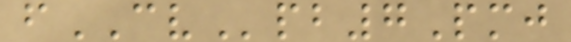fCVpb7Pmj
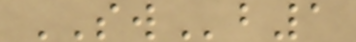SWb1
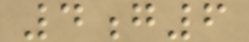4g6
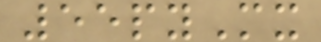55pyMx
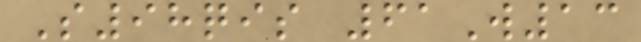S98qis 61W13
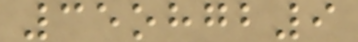35ohgb9
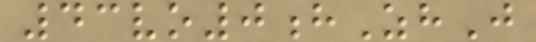43vo0hZhJ
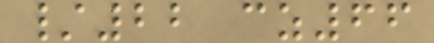/22 cz66
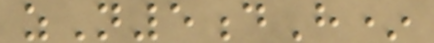zN5dH*
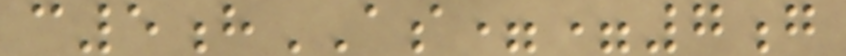c5hAS==7g
